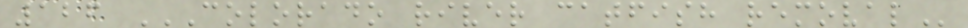126 COLORADO RIVER CATFISH REMOVAL
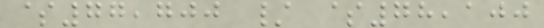$77,700 / $78,100
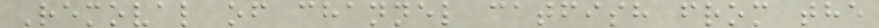Removal of channel catfish from the
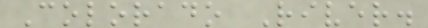Colorado River.
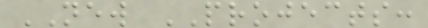NEW PROJECTS:
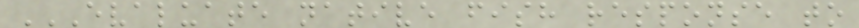EVALUATE NATIVE FISH RESPONSE TO
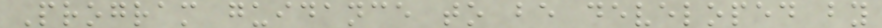Program guidance to be developed by
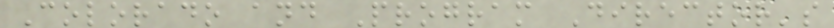Colorado and Program Director's
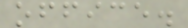office.
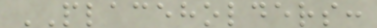PLACEHOLDERS:
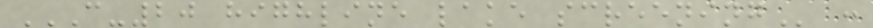C-20 HIGHLINE LAKE SCREENING :
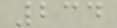234
